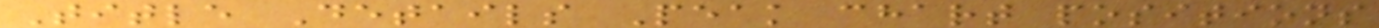Title Details Peak chart positions
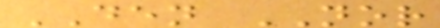DEN NOR
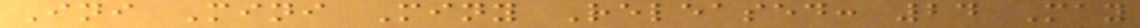Ini Mini Miny Released: 24 May
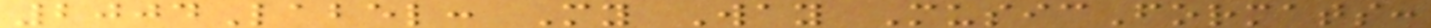2004Label: My Way MusicFormats:
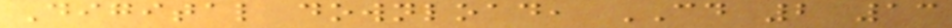Digital download, CD 2 13
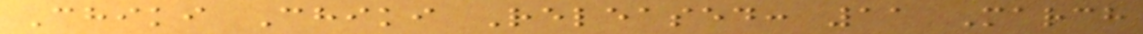Chiki Chiki Released: 11 March
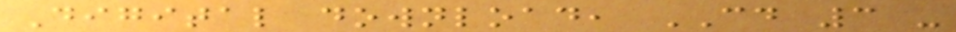Digital download, CD 3 -
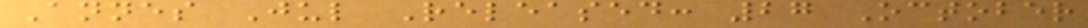Annes Jul Released: 27 October
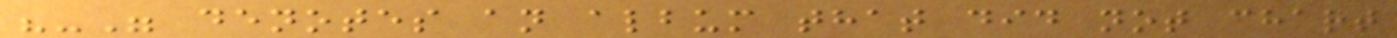"-" denotes an album that did not chart
